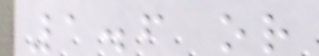1.6 or
